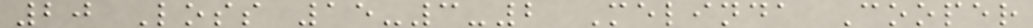20 Loss 15-3-2 Melinda Cooper
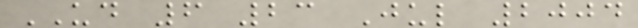UD 6 23 Jul 2004
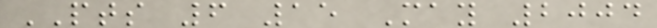PTS 6 15 May 2004
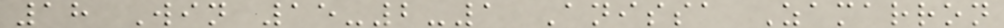18 Win 15-2-1 Anissa Zamarron
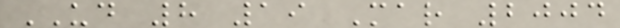UD 8 19 Mar 2004
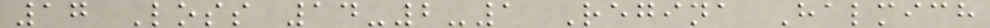17 Loss 14-2-1 Regina Halmich
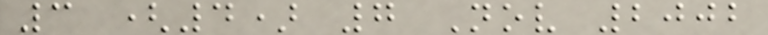3 (4) 7 Nov 2002
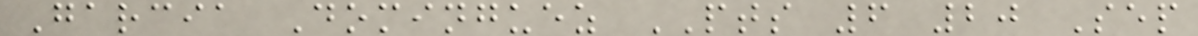Garcia Dominguez PTS 6 20 Sep
